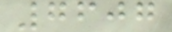7607
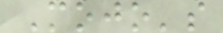Mojo's
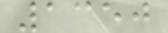1350
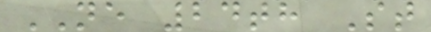NE 24th St
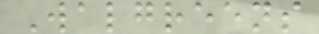Walgreens
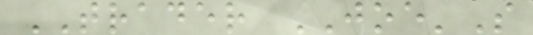TRADER JOE'S
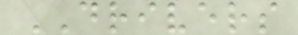DRIVERS
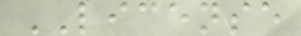LICENSE
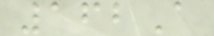162A
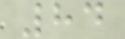84
